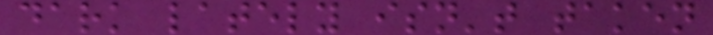dark lately isn't taken
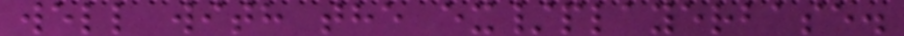well with the ex/playerbase.
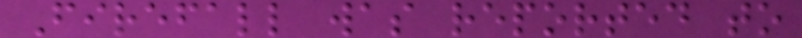Firefall was reported to
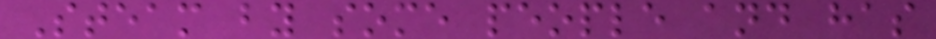Steam by some people and has
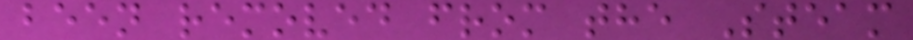been removed from the Steam
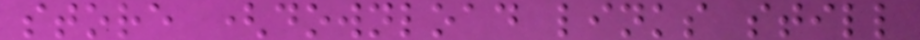store (download links still
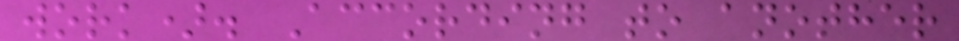work). According to another
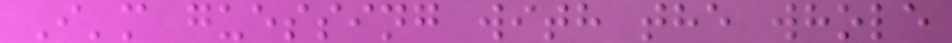I'm guessing with the whole
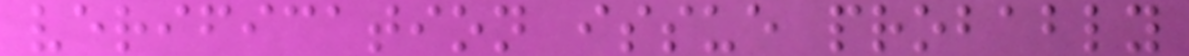verification issue probably
